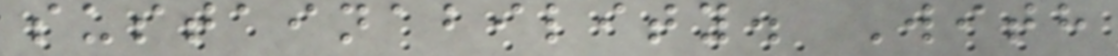sustainability. With
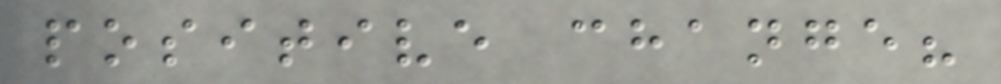positive change?
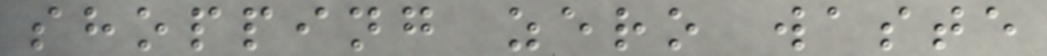shopping zero waste
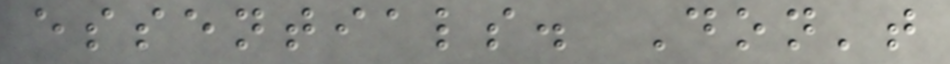essentials. Don't
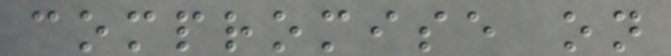compromise on
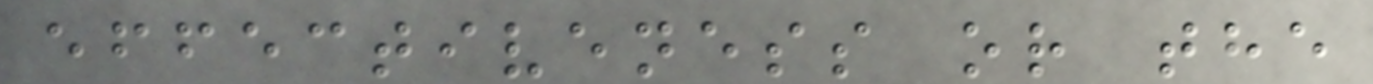effectiveness or the
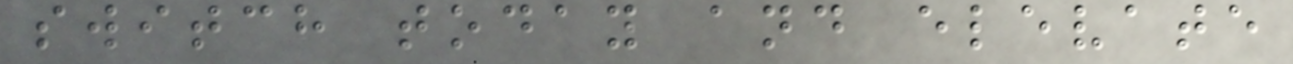switch today and elevate
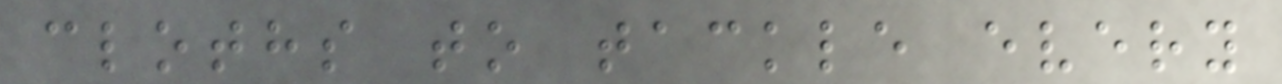cloths to tackle every
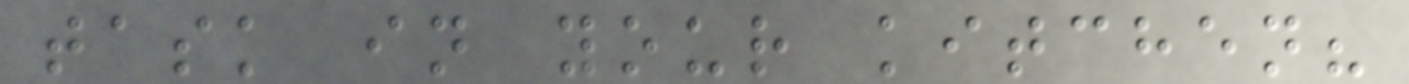task in your kitchen?
